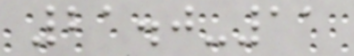21.0-11
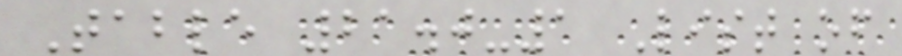Table 21.0-1 List of
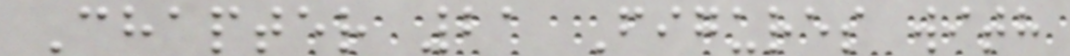Chapter 21 Figures with
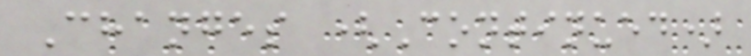Changes (Continued)
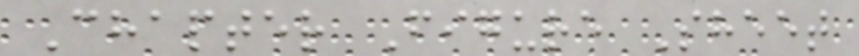Chapter Figure Sheet
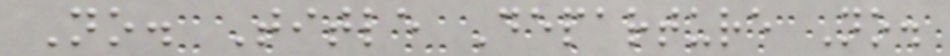No. Title Departure No.
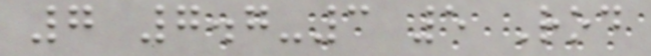7 7.7-3 5 Rod
